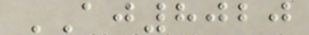AJ8020
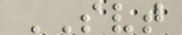SVT
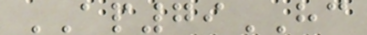AP79HC
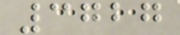3727
